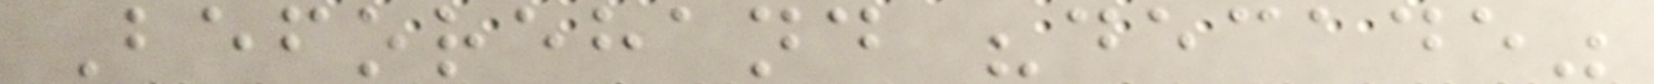Beforehand "decade"
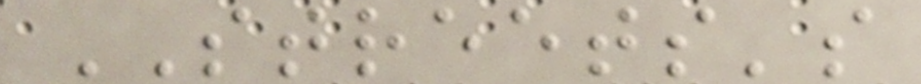STREETS's
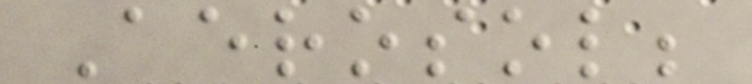Aerosol;
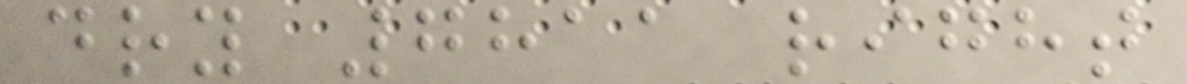dry 7811 right
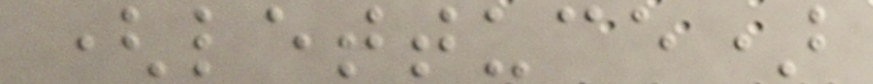(lettuce)
